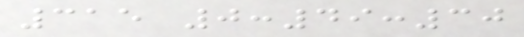315 0:49:30
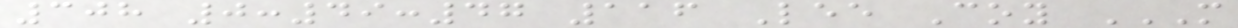308 0:49:47 116 Lee Coy M
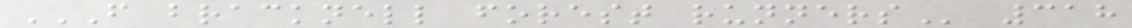F BRACKNELL FOREST RUNNERS 318
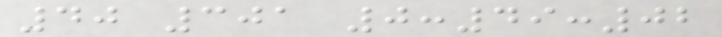40 301 0:49:02
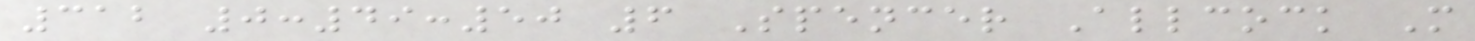312 0:49:50 6 Spencer Allcock M
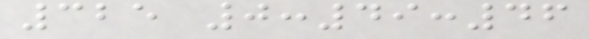325 0:49:46
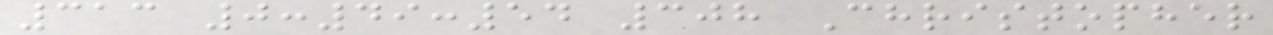313 0:49:54 308 Christopher
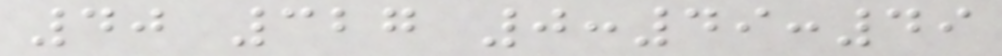40 327 0:49:49
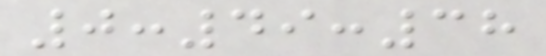0:49:38
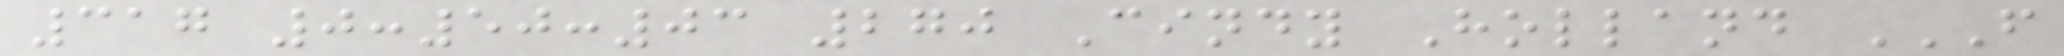317 0:50:03 270 Cindy Holland F
